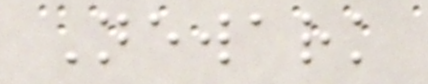Newark
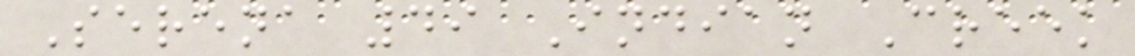Serena 49 Indian Creek
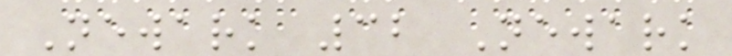Newark 32 Newark
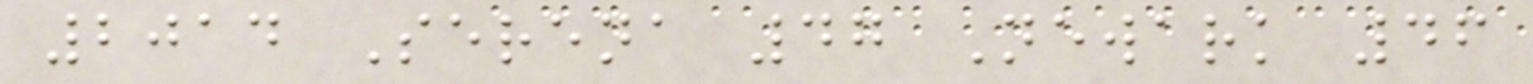2014 Serena 47 Newark 46
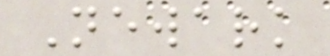Newark
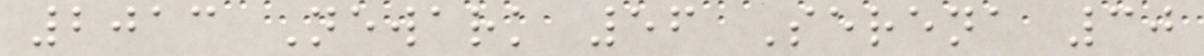2013 Newark 56 Serena 30
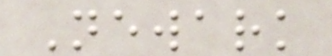Newark
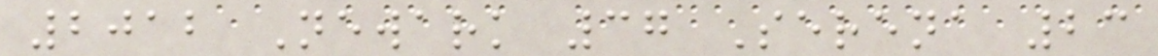2012 Newark 37 Serena 23
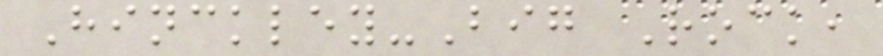Hinckley-Big Rock,
